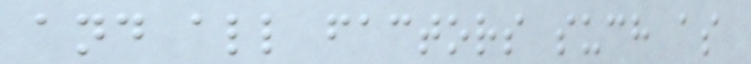and all factors such as
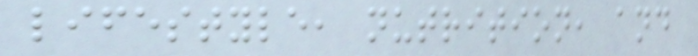lifestyle, nutrition, and
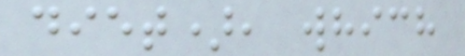diet), which
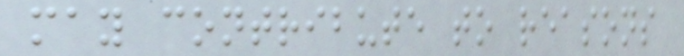may contribute to reasons
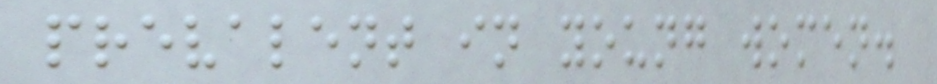prevalent in young women.
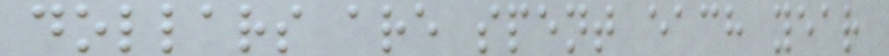dollars are spent each year
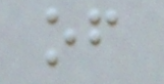of
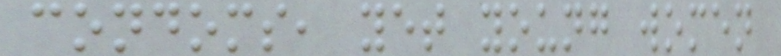condoms, yet young women
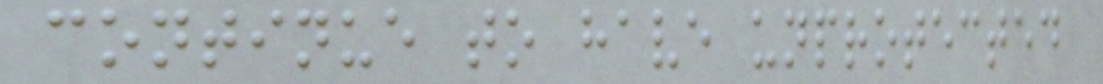continue to have unprotected
